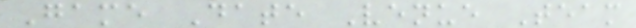Game Date Venue Team
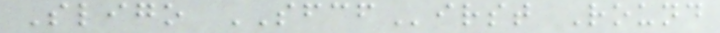Sligo SFCFirst Round
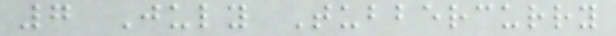7 July Tubbercurry
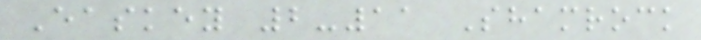Easkey 2-11 Shamrock
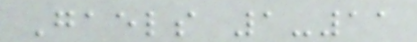Gaels 1-11
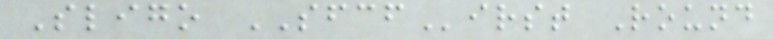Sligo SFCFirst Round
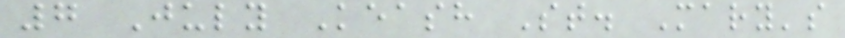7 July Keash St. Mary's
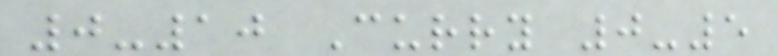0-10 Curry 0-5
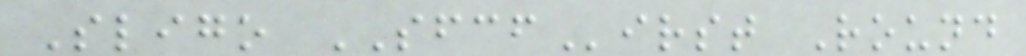Sligo SFCFirst Round
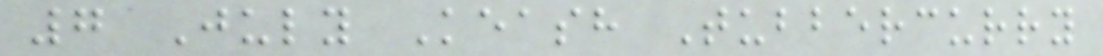7 July Keash Tubbercurry
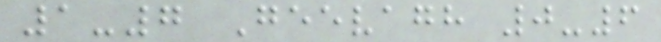1-7 Geevagh 0-6
